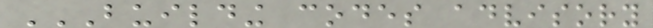BUILDING CODES ADVISORY
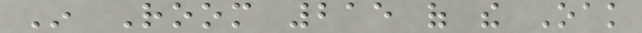In Room 215 of the Oak
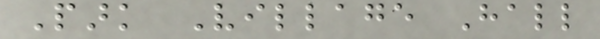Park Village Hall
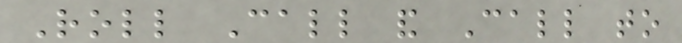Roll Call and Call to
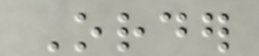Order
